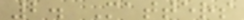2. Matters
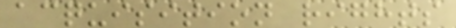acquisition rights
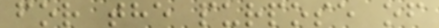for the purpose of
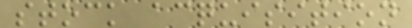stock acquisition
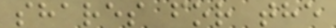shares for the
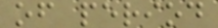of period
